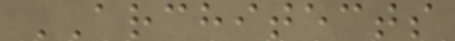ARCHITECTS
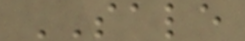SALE
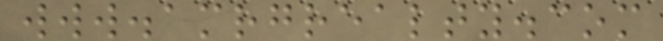www.amrgrealty.com
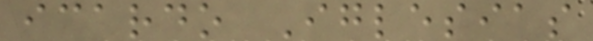icardo Iglesias
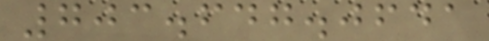703.647.0641
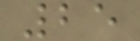25
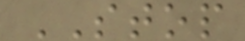STOP
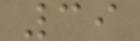39
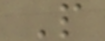P
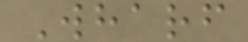Wharf
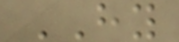HY
